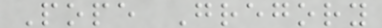Pope Gregory
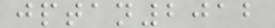jptan2012
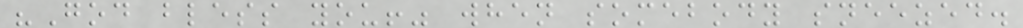"God bless you!" when somebody sneezed.
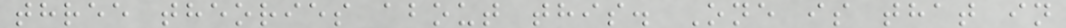three theories about this. One is that in
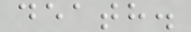death.
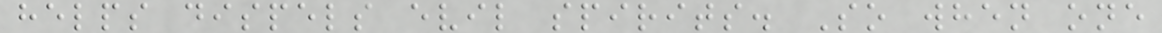helps dispels evil spirits. So when one
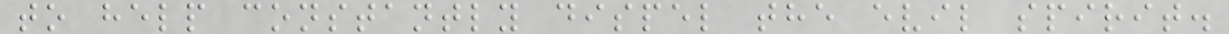to help constantly dispel the evil spirit.
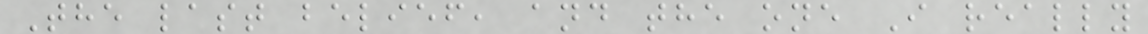The last belief, and the one I really
